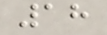18
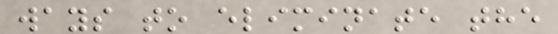ways to eliminate the
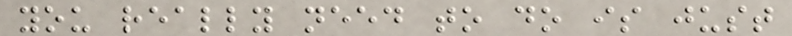you really need to do is just
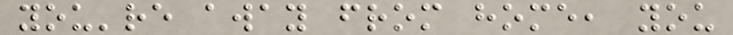you're away from home, you
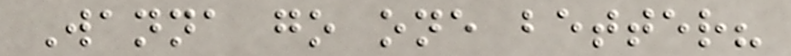Wanna go one better?
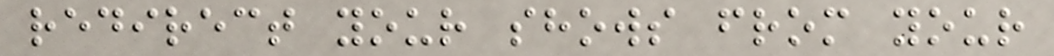redirect your shows from your
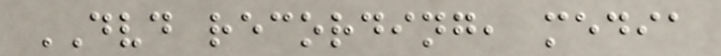DVD recording, media
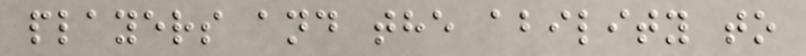players and the ability to
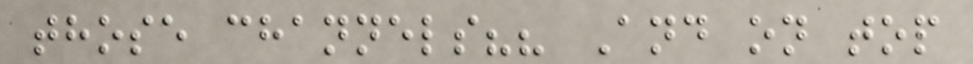those channels?? And on top
